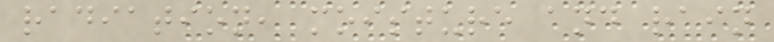radiation, moisture and rain
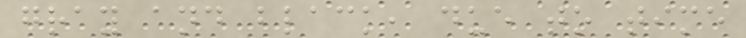gray and black, due to time
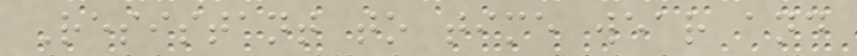Resistant to time wear and
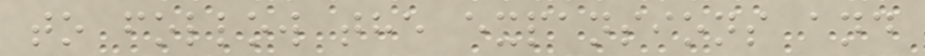to follow the expansions and
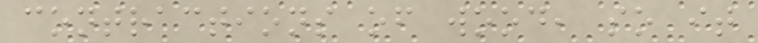contractions of wood, so it
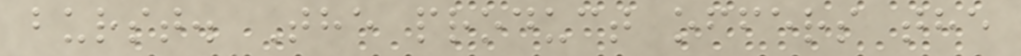burst. The product offers the
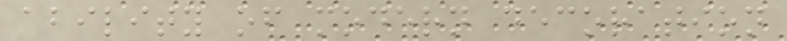ability of modern decoration
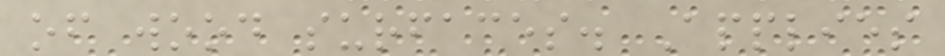of wood surfaces. Applies
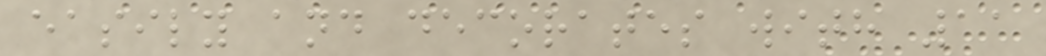easily and decorates with 11
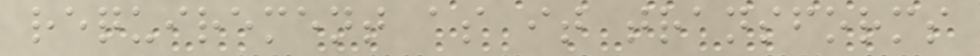requirement as it transforms
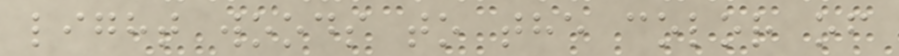light woods to the color of
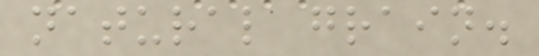natural grain.
